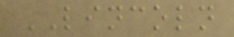LINCOLN
